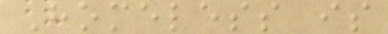Homeless is
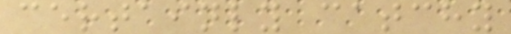certainly catchy
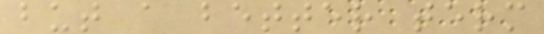but a better term
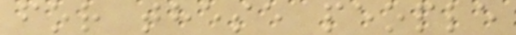for these people
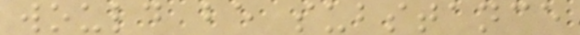would be substance
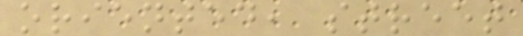oriented, street
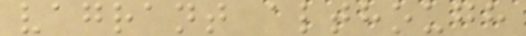vagrant although
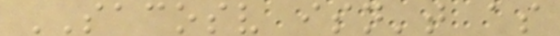SACOSV isn't as
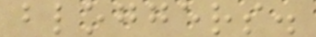bloggers.
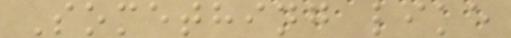Something like
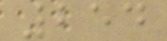254
